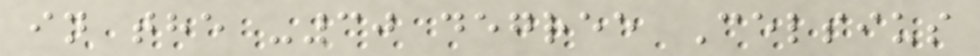in the -30 degree Celsius
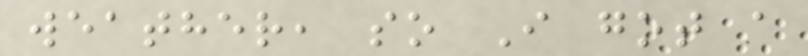weather, so I got a
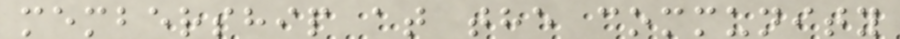membership at the community
